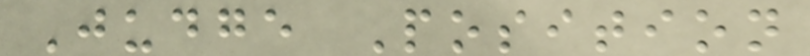Judge Position
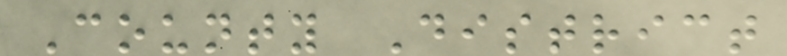County District
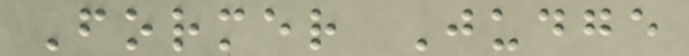Former Judge
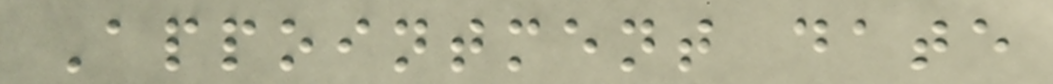Appointment date
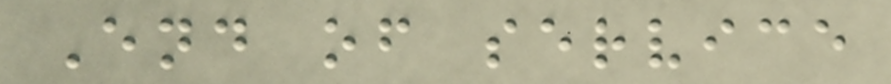End of service
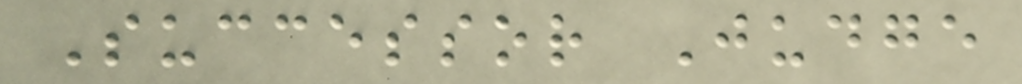Successor Judge
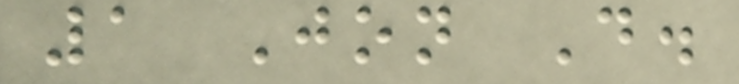1 Jon D.
